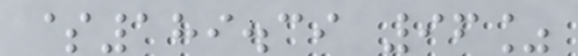$189.39 96%
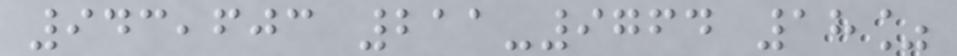943,603 211-9764 18%
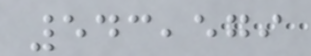543,579
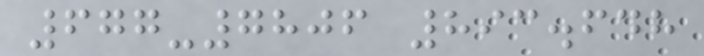677-7806 893.648
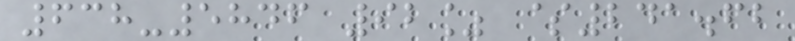638-5846 92% $241.62
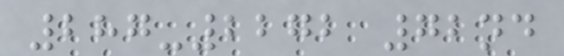287-2272 72nd
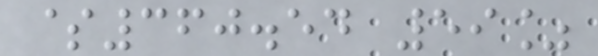$360.54 59%
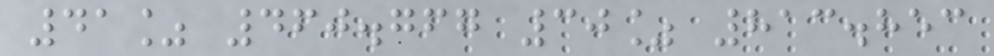41% 460.767 30% 813.853
